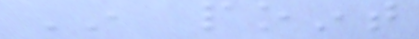In point
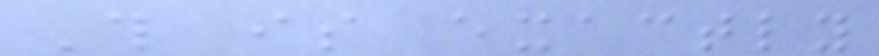This is exactly
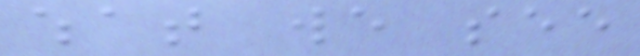what we see
